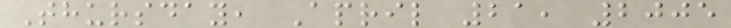Thursday, April 21, 2005
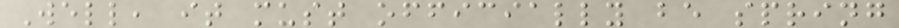Well, it must officially be spring
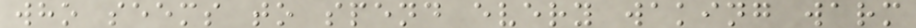who seems to spend every waking warm
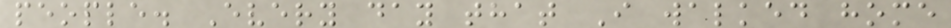people. Every day that I walked home
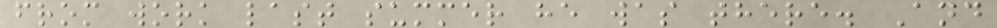from work last summer he was there. And
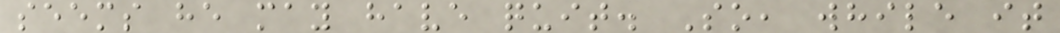seems he may have quit. So, while it
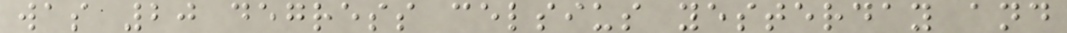was 20 degress celsius yesterday and
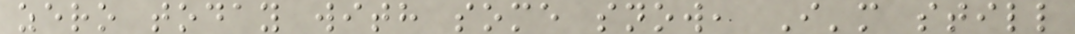zero today with some snow, I'm still
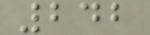242
